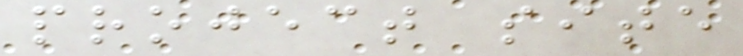project site
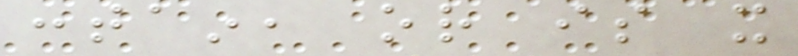contain, or is it
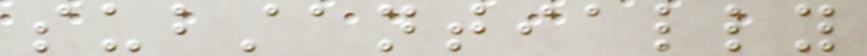substantially
